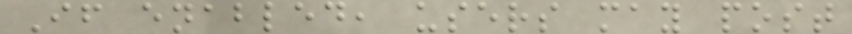If enabled, users may post
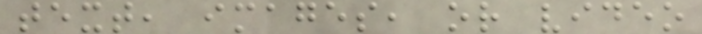text, images, or video
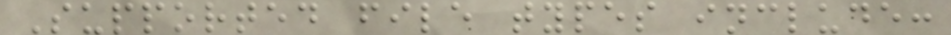Supported file types include:
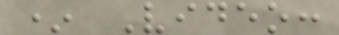* Video:
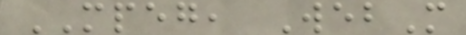MPEG, WebM
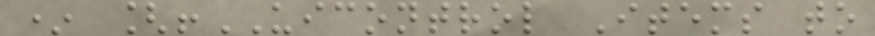* [!UICONTROL Items to
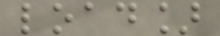load]
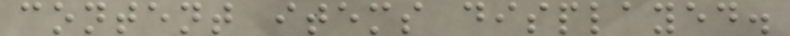content items displayed.
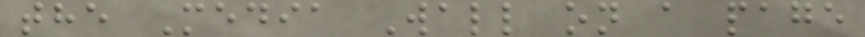the Media Wall on a page
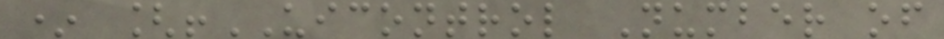* [!UICONTROL Number of
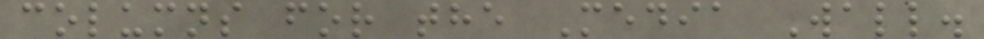columns for the Media Wall.
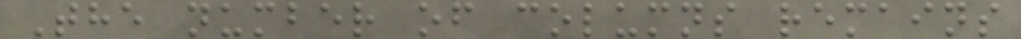The number of columns remains
